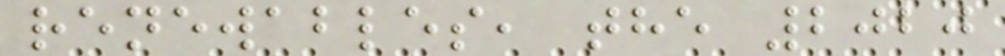renewables, the 2020
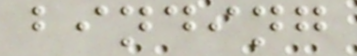binding
